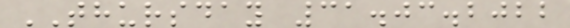THURSDAY 31.03.2022
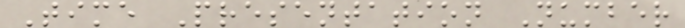Time Presentation Number
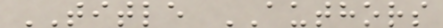TITLE AUTHORS
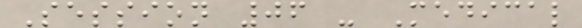Session 06 - Medical
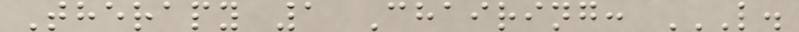Therapy 1 Chairing: L.
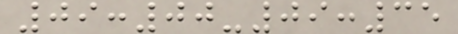09:00-09:35
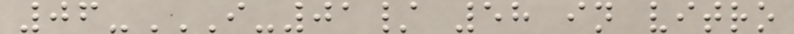06-I-01/ 58 IN VITRO
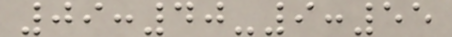09:40-9:55
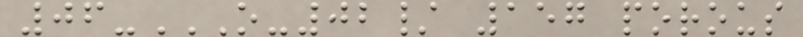06-O-02/ 157 POROUS
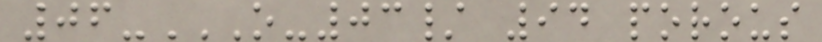06-O-03/ 94 POROUS
